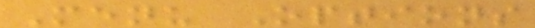Menu Options
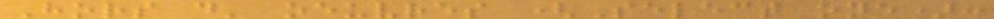Hors d' oeuvres (Select one):
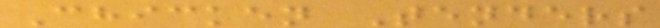Chicken Tenders
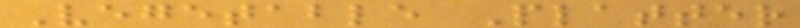Vegetable Platter
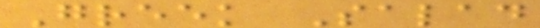Greek Salad
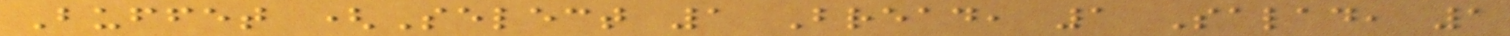Buffet (Select 1 Bread, 1 Salad, 1
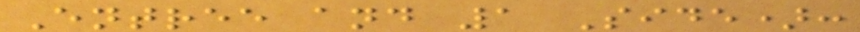Entree and 1 Side):
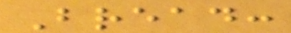Bread:
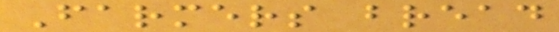Farmers bread
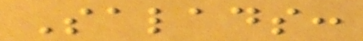Salads:
